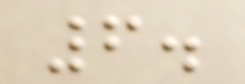6.
